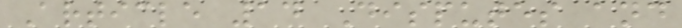Article 14 Disputes and
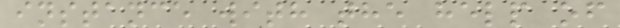instance with the help of
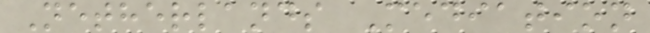Netherlands Mediation
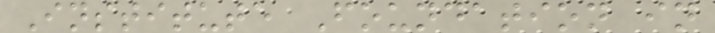Institute Foundation in
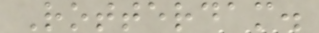Rotterdam.
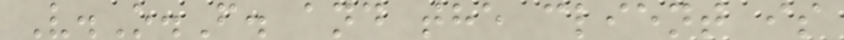V.O.F. and the client is
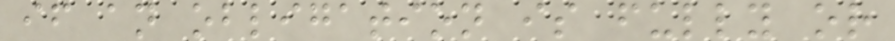if an obligation is fully or
